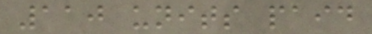110 units paid
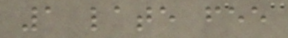1 late fee
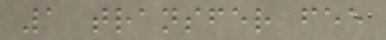1 transfer fee
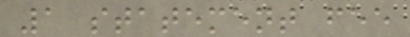1 statement fee
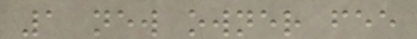1 new owner fee
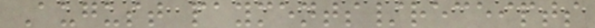August payments/receipts
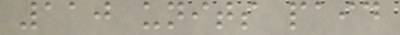110 units paid
